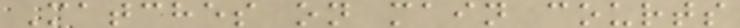Matches on main courts
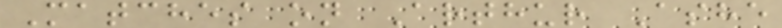Matches on Arthur Ashe
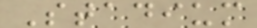Stadium
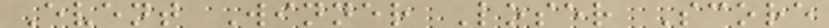Event Winner Loser Score
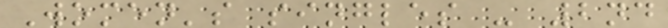Women's singles - 2nd
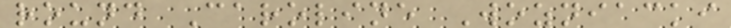round Caroline Wozniacki
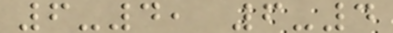6-4, 6-4
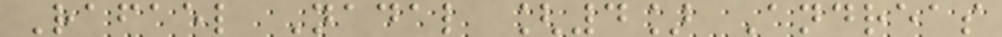Rafael Nadal [4] Andreas
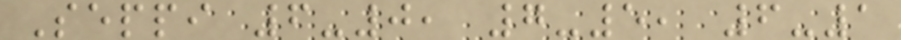Seppi 6-0, 7-5, 6-1
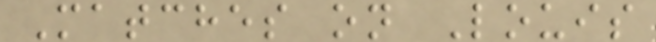Matches on Louis
